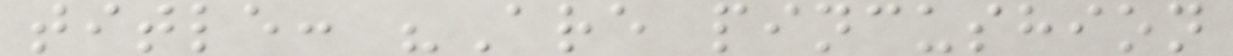title: "Are pincushion
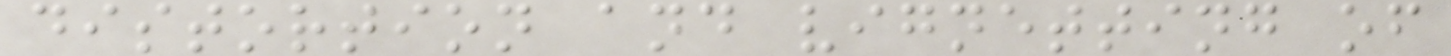distortion and vignetting of
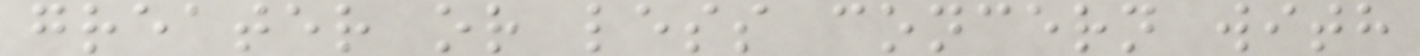greater or less concern with
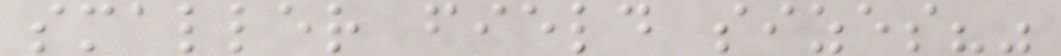smaller field sizes?"
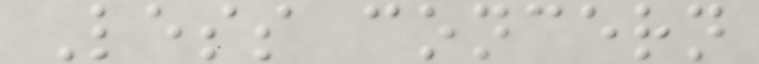Less concern
